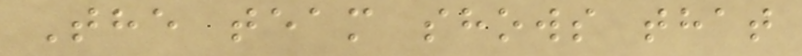The team shows that
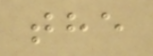the
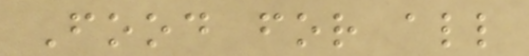Food for all
